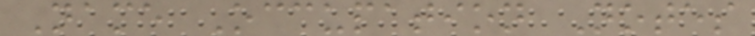Name Occupation Notes
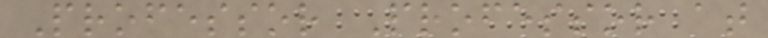Professor Professor at
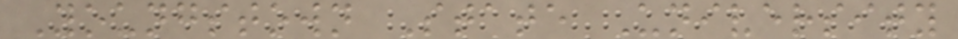Youngstown State University
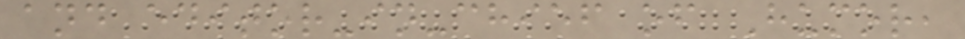and editor-in-chief of Humor,
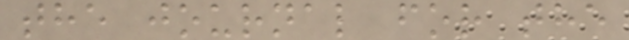the journal for the
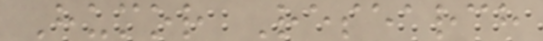Humor Research
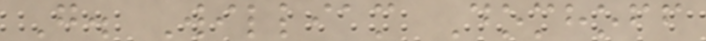G. William Domhoff
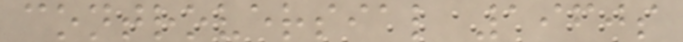controversial 1960s
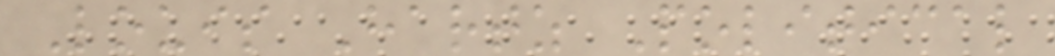Louis Hartz Political
